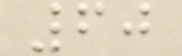60
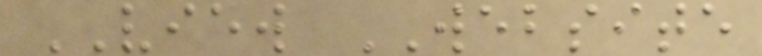VIEW WEBSITE
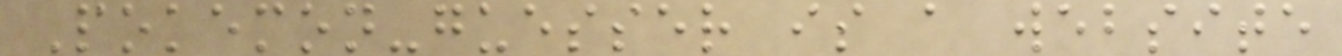Pokemon-guesser is a website
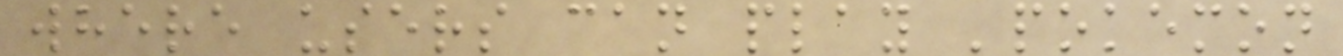where users can play 'pokemon
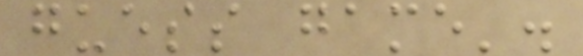guess game'.
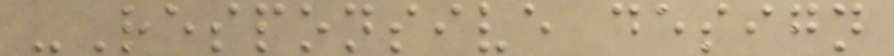-Responsive design
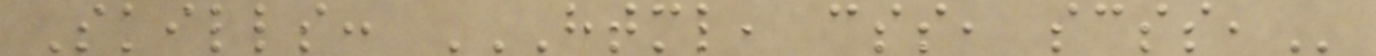Skills: HTML, CSS, SCSS,
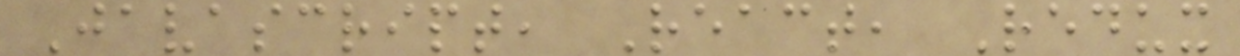Javascript, React, Redux
